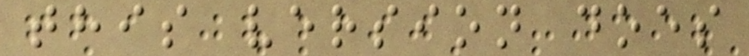this version does
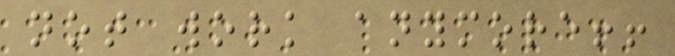not work anymore!!
